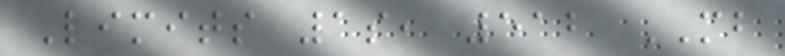Limits 1s, 512 MB
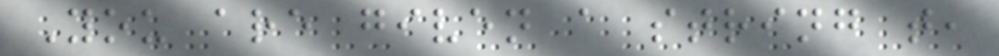You are given a string t,
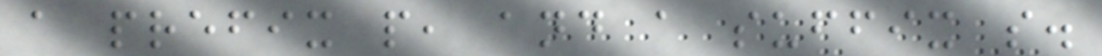a prefix p, and a suffix s.
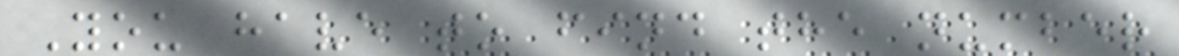You have to find the number
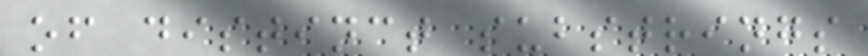of distinct substrings
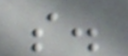s.
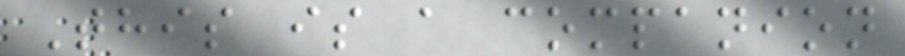This is a companion
